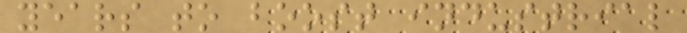years to boost industrial
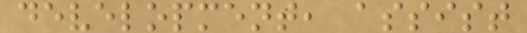development, assist
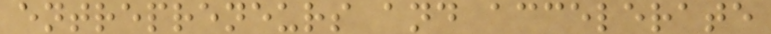entrepreneurs and accelerate
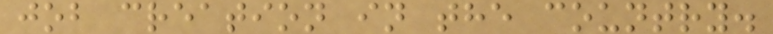job creation in the country.
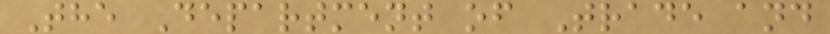The Department of Trade and
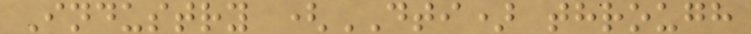Industry (DTI) through
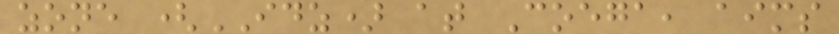zone (IDZ) at Coega, aims
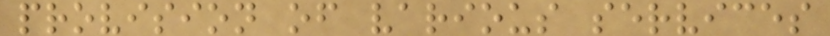provision of various services
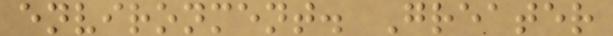environment. Greater
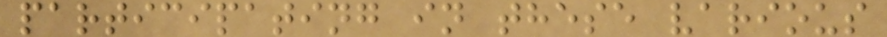participating in these various
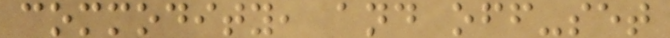commodity, and off-set
